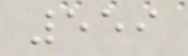559
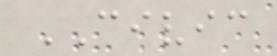CIVIC
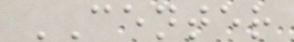CENTER
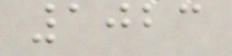1023
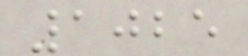1025
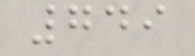749
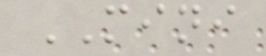MINI
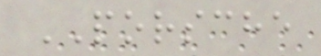PORSCHE
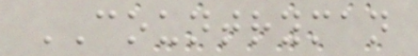COUNTRYMAN
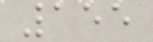155
